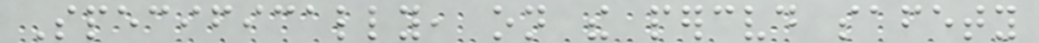Specifically, on the perceived safety
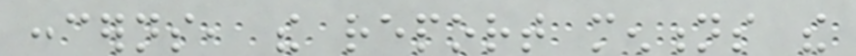concerns, the report mentions the
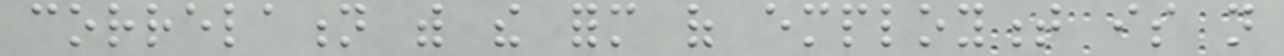correlation with the form of employment is not
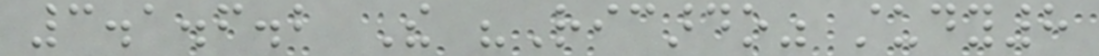3.1.6.2 The "Ricardo" study8
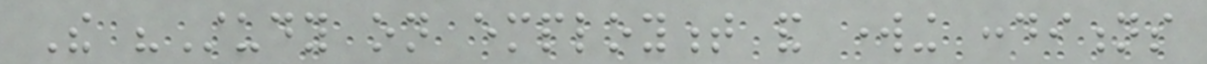The "Study on employment and working conditions
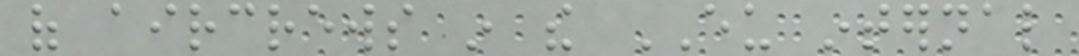of aircrews in the EU internal
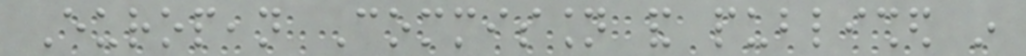European Commission and published in
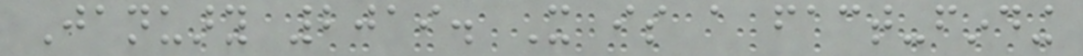January 2019. It is a fact-finding
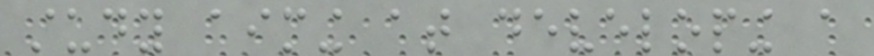study aiming at developing a
